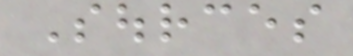Sources
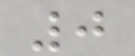0
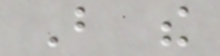But the
